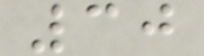30
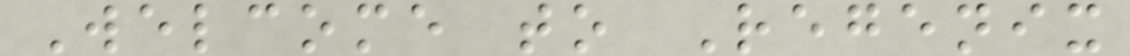Welcome to Regenix
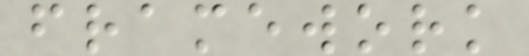framework
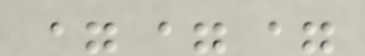===
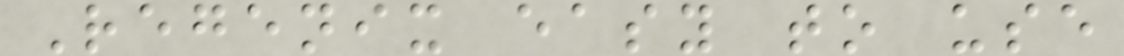Regenix easy to use
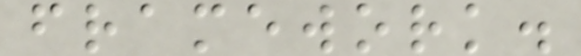framework.
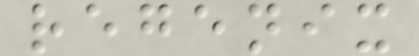regenix
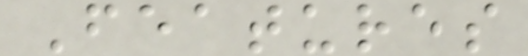Features
